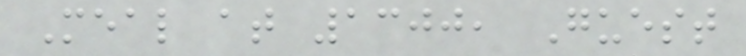Meal at 1300, Guest
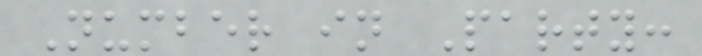Number in Party:
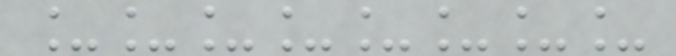________
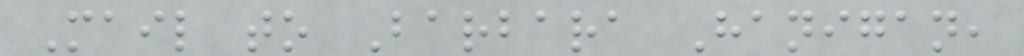Mail to Barbara Hanigan,
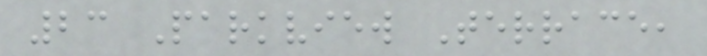23 Parkview Terrace,
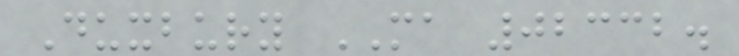Duxbury MA 02332.
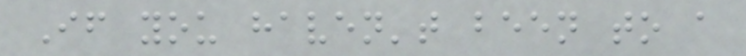If you haven't been to a
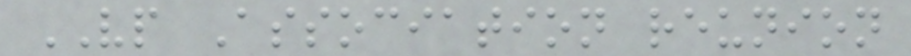VP Association reunion
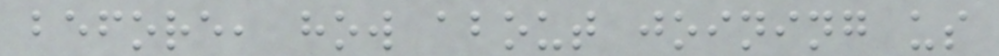before, how about joining us
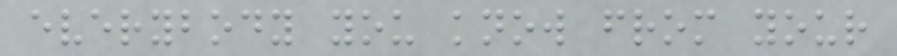everybody you know from your
